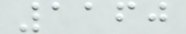1160
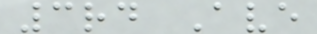3rd Ave
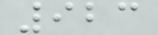923
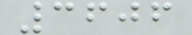3606
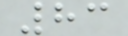83
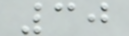30
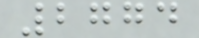2774
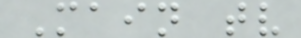Main tv
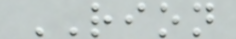RION
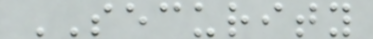SECURITY
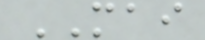MAI
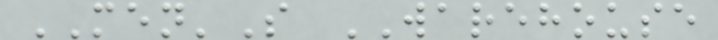MEN'S WAREHOUSE
